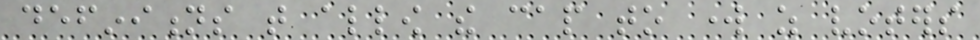definitions that allow the cap to work as voters
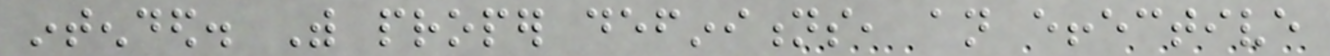intended. With proper definitions, an effective
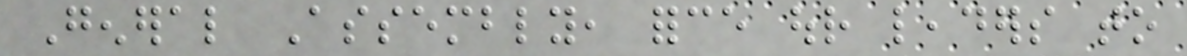General Assembly, force our leaders to
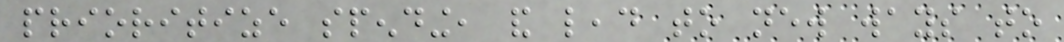prioritize spending, and lead to new ways to
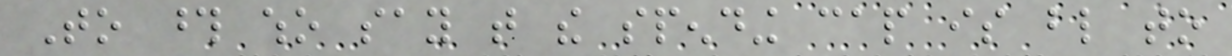To those who say that the spending cap is blind to
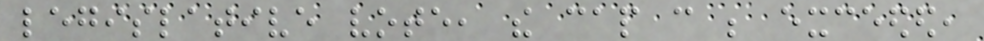legislative vote, the cap can be exceeded,
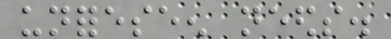unforeseen needs.
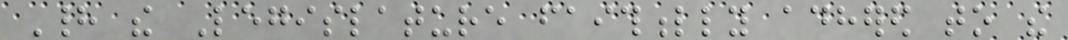Had the Legislature faithfully adhered to the
